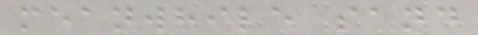meanwhile sand
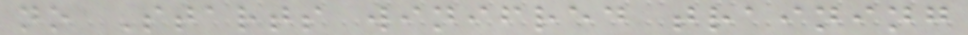no Starts winifred training
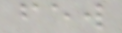few
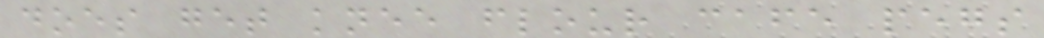does get knee flour cafe pegs
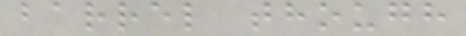barrel though
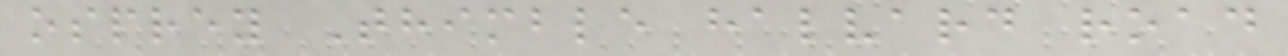osprey Thimble halvard road
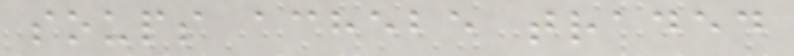soups achebe traded
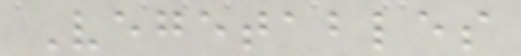Vegetables
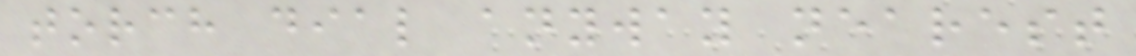torch dial anyway nearest
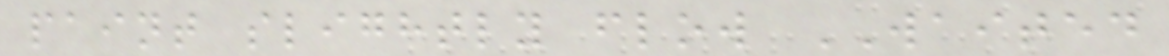paint slightly flow WAITED
